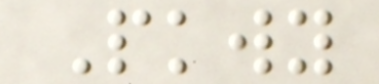Pkwy
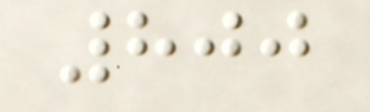800
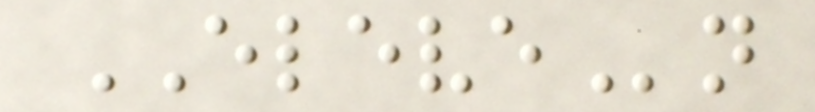ELEVEn
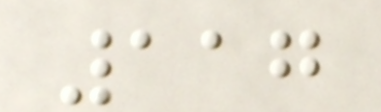117
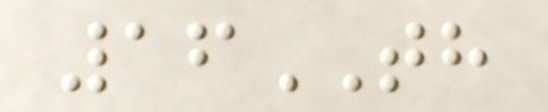16TH
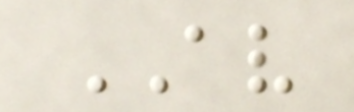AV
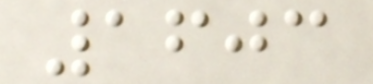1603
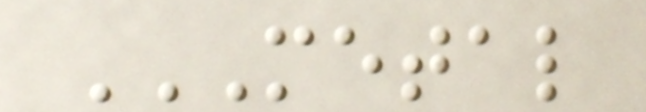METAL
